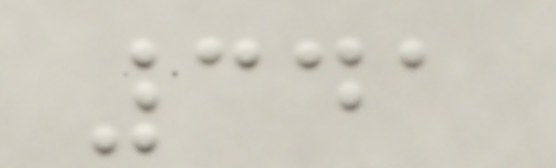341
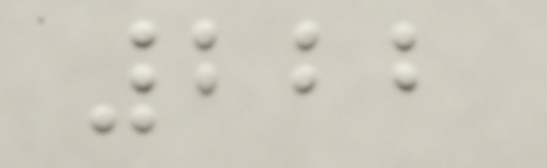222
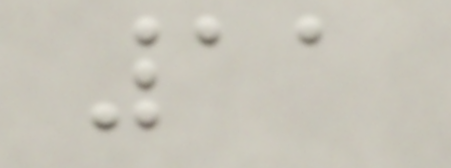11
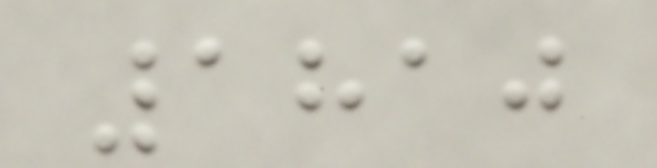1810
